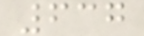637
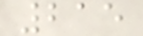215
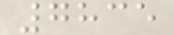7835
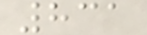831
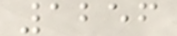1256
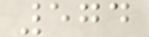574
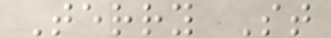Terry St
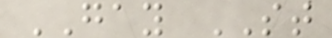GAY ST
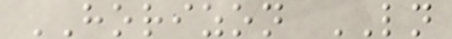HORIZON LN
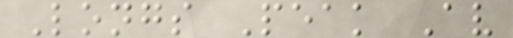Longs Peak Av
